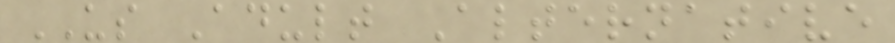US Adult Alternative
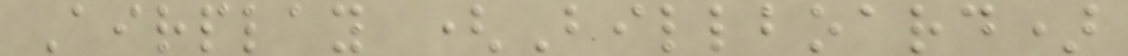Airplay (Billboard)
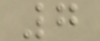7
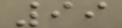99
